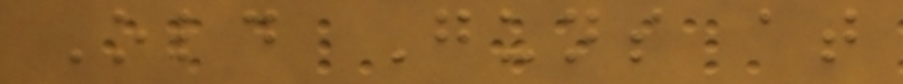Old Guns at
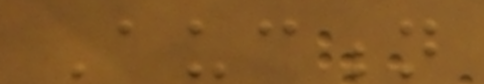Auction
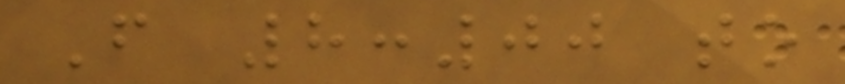From 8:00 to
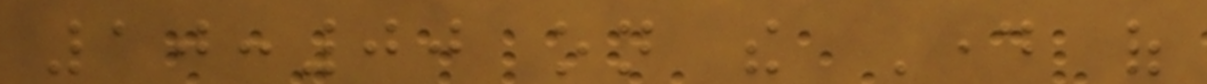10:00 on the Day of
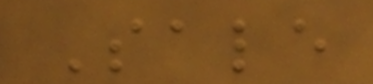Sale
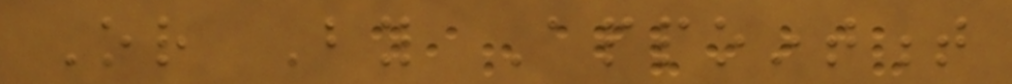Or By Appointment
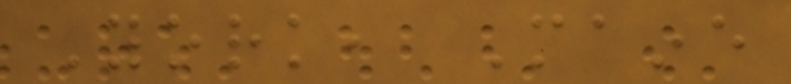York, Maine
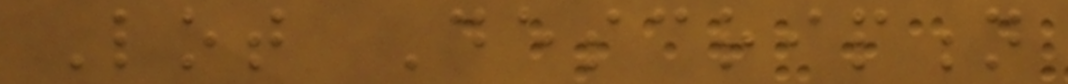Lot Description
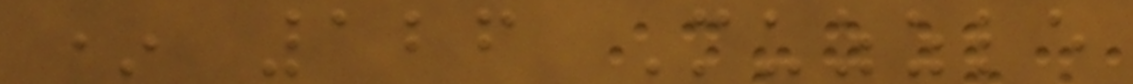* 126 Muzzle
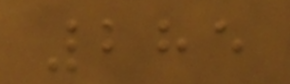285
